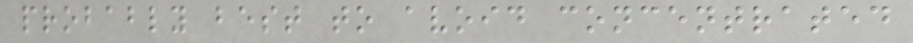probably best to avoid concentrated
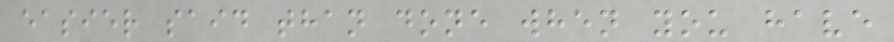easier said than done when you have
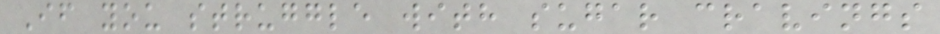If you struggle with sugar cravings
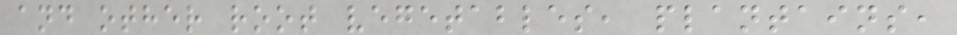and other root vegetables, plantains,
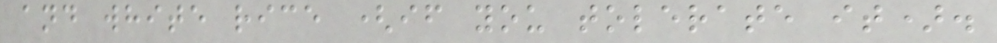and white rice (if you tolerate it).
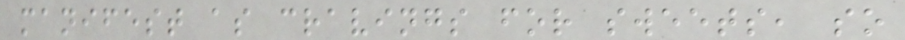manifest as cravings for sweets, so
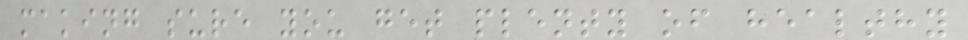making sure you get plenty of healthy
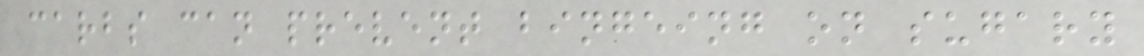carbs can prevent bingeing on sugary
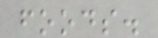foods.
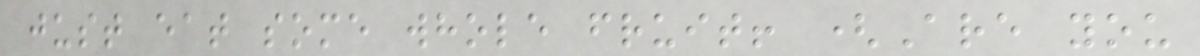just eat some whole fruit! (Are you
